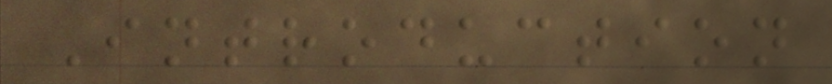Introduction
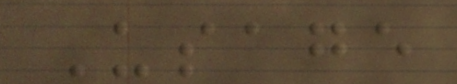Usage
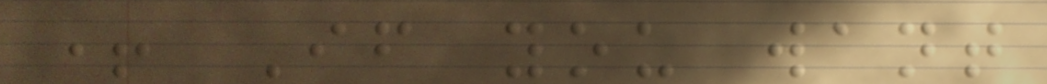+ If you want
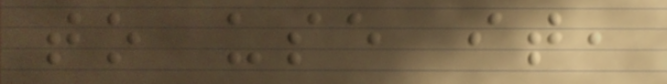to use it,
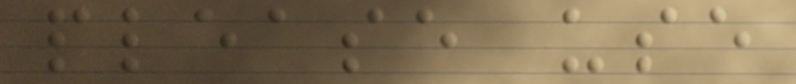please use
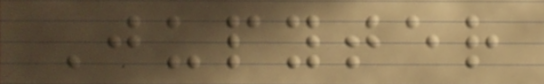Jupyter
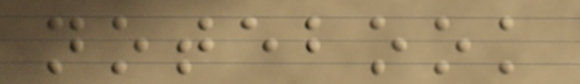notebook
